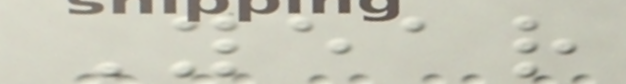Year
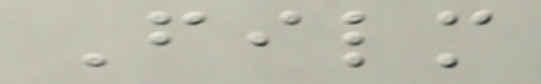Film
